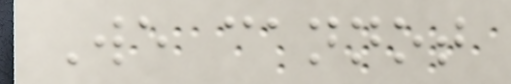We cannot
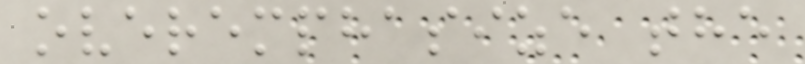overemphasize the
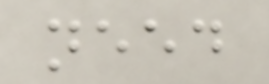need
